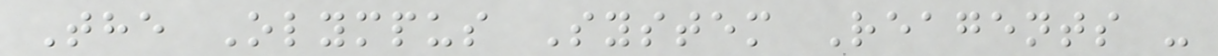The Olympus System Reagents -
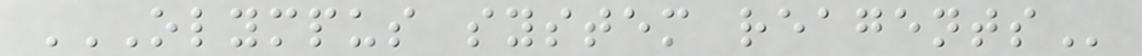OLYMPUS SYSTEM REAGENTS
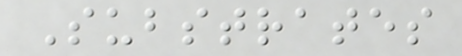Substrates
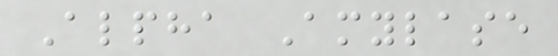Alpha Amylase
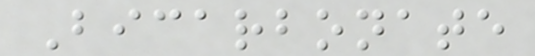Bicarbonate
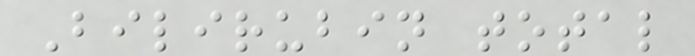Bilirubin total
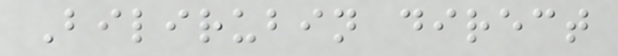Bilirubin direct
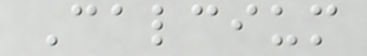Calcium
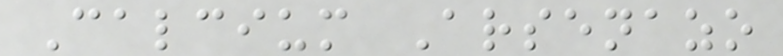Calcium Arsenazo
